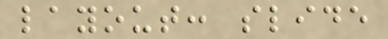layout: slide
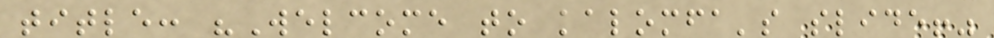title: "Welcome to kalomfa's slide!"
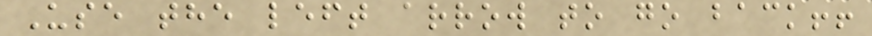Use the left arrow to go back!!
